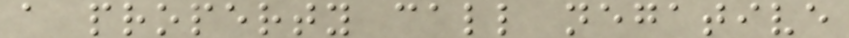a property call negative
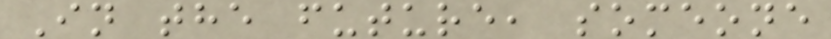In the future, someone
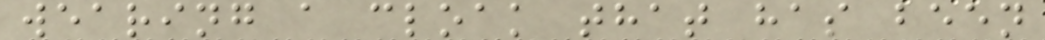wearing a cloak that has been
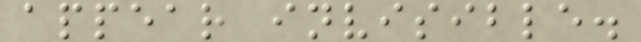appear invisible.
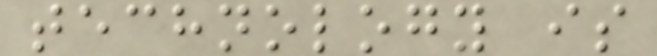technology is
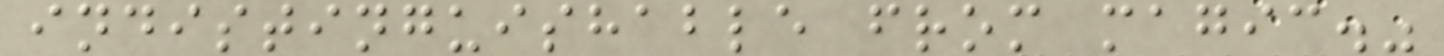indistinguishable from magic."
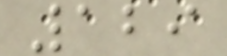129
